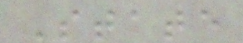State
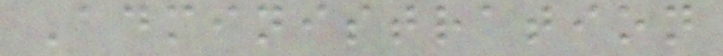Administration
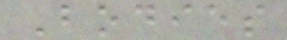Bodies
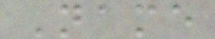Name
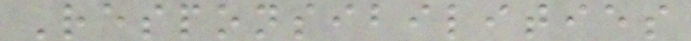Responsibilities
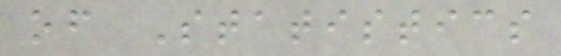of Statistics
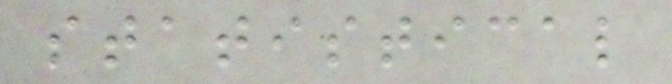statistical
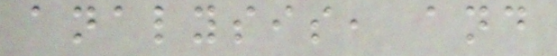analysis, and
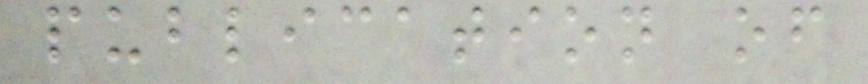publication of
